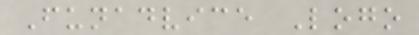Funadvice Logo
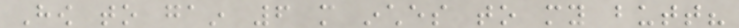How to gain 6 more inches to my butt?
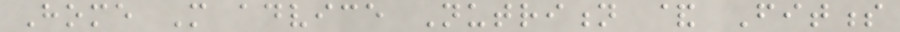Home More advice Nutrition & Fitness
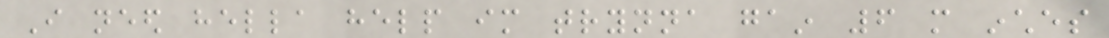I need hella help im trynna gain 6 more inches
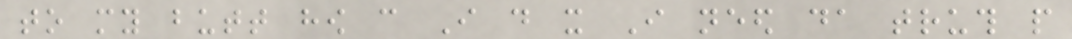to my butt how can I do it I need da truth people
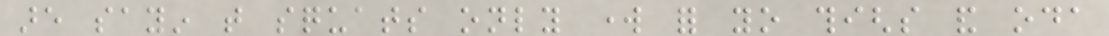are sayin that squats only work for yo thighs and oda
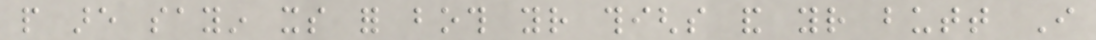people are sayin its for both your thighs and your butt I
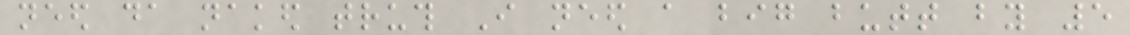need da naked truth I need a big butt by 5
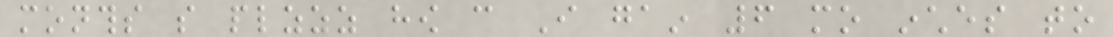months so plzzz how can I gain 6 mo inches to
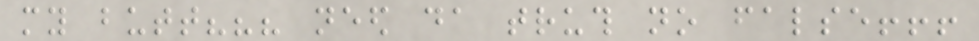my butt??? need da truth no false!!!
